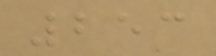253
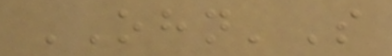OHN'S
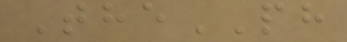ThePH
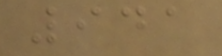941
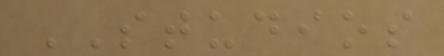STUDIOS
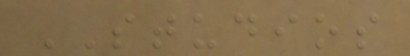STUDIOS
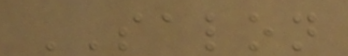SALON
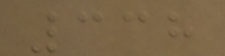338
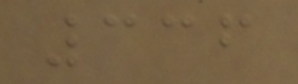336
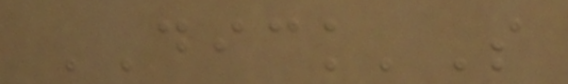DICK'S
